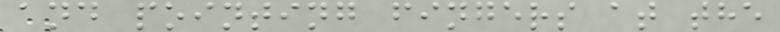and pointing fingers at the
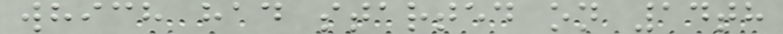which had started on 14th
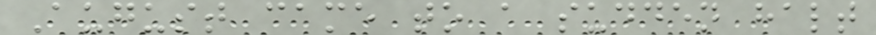August came to a sudden halt
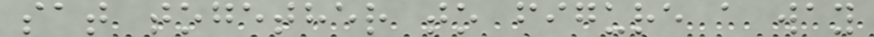sat together to figure a way
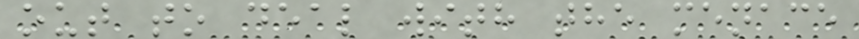out to deal with the menace
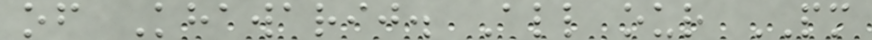of Khawarij. All our PM
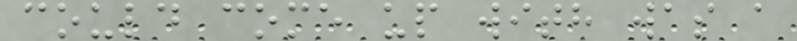could come up with was a
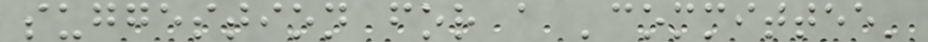suggestion for a 'committee'
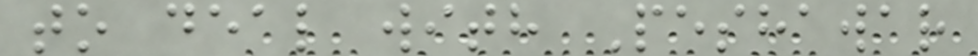to deal with Peshawar
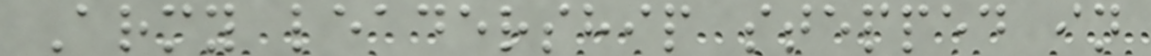Army leadership stepped in
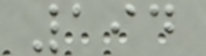194
